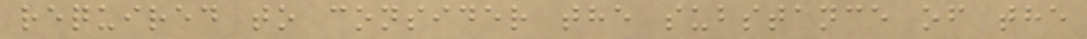required to consider the substance of the
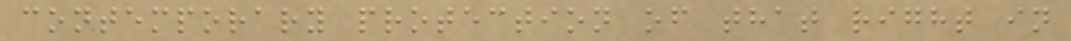contemporary protection of that right in
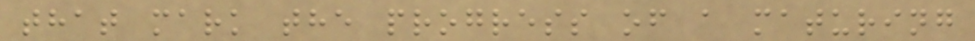that mark the progress of a maturing
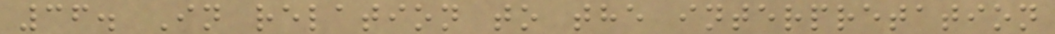36. In relation to the interpretation
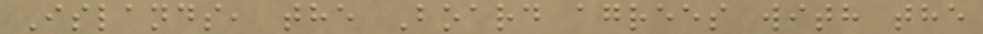Islands, the Board agrees with the
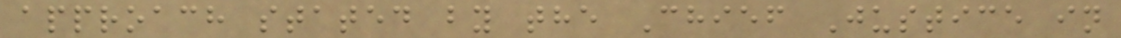approach stated by the Chief Justice in
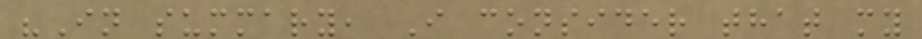"In summary, I consider that my
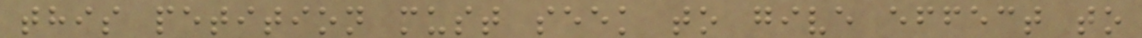this petition must seek to give effect to
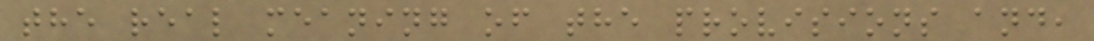the real meaning of the provisions and,
